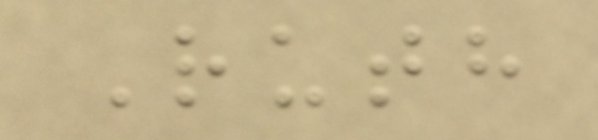Ruth
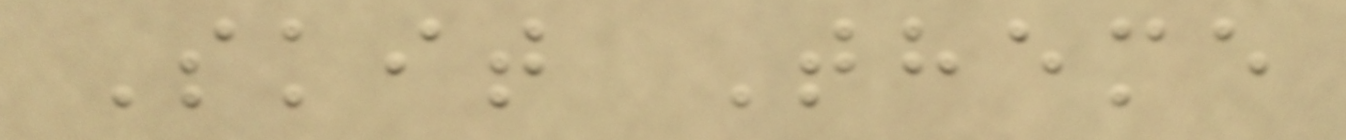Skit Theme
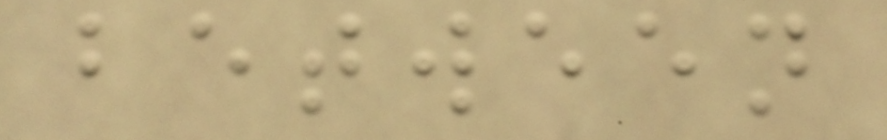between
